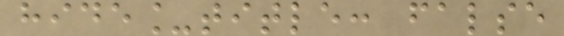hide_title: false
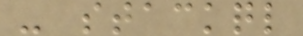- stackql
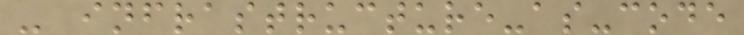- infrastructure-as-code
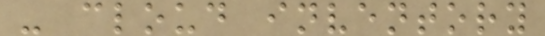- cloud inventory
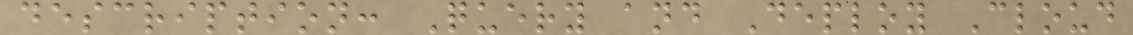description: Query and Deploy Cloud
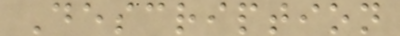Description
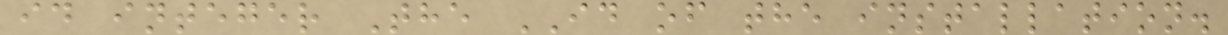id integer The ID of the installation.
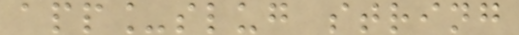app_slug string
